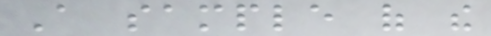A sample of the
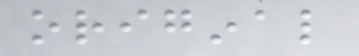original
